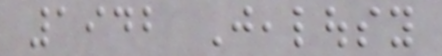1942 Jealousy
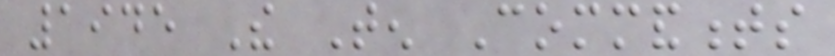1945 The Ten Commandments
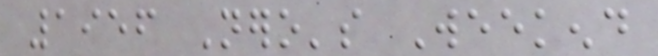1956 Nero's Weekend
